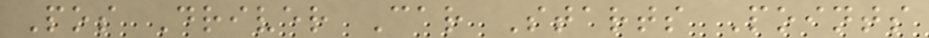Pos Driver Car Starts Points
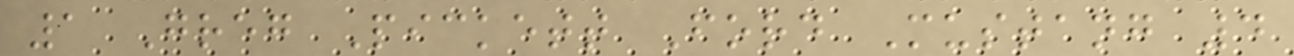1 Greg Pickett Ford Mustang 4
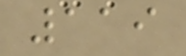119
